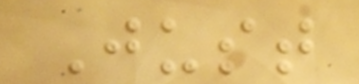Just
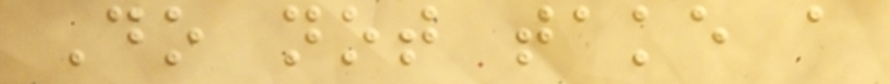Do not take a
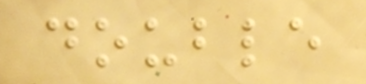double
